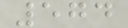574
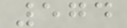574
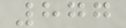877
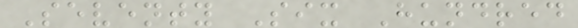Seventy Six Hundred
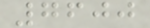7600
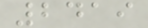2419
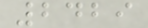2429
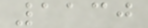1130
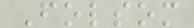Folsom
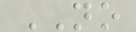NO
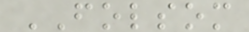FOLSOM
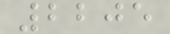2205
